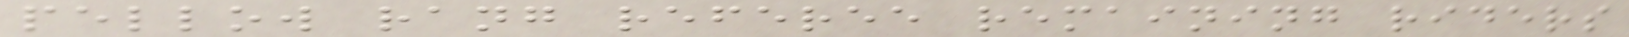pellow rang referee remaining riders
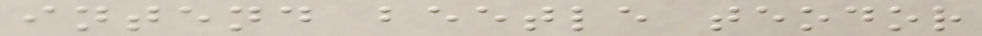intend beetle teodor
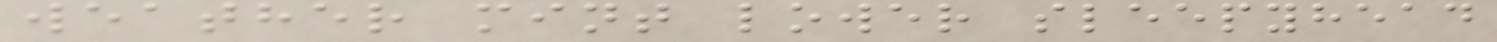weather mint lower sleepyhead
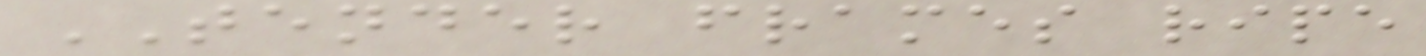TENDER frames ripe
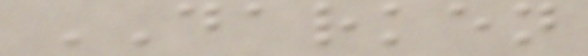DARKEN
